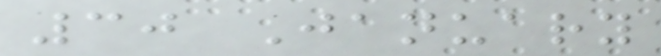30 January
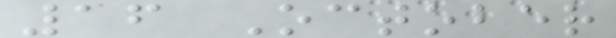16 October
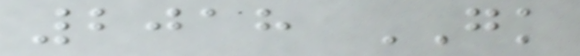2018 GK
